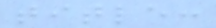title:
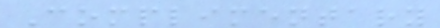Complimentary
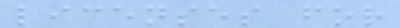licenses for
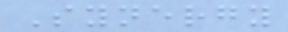Synergy
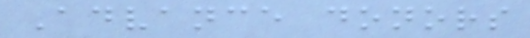Advance donors
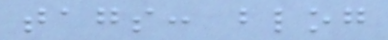tags: blog
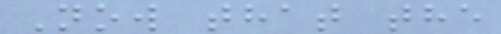Now that the
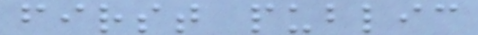first public
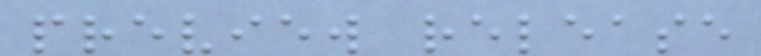preview release
